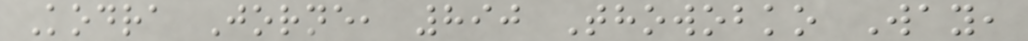Kodra Jorne, 890 Thowobko Way,
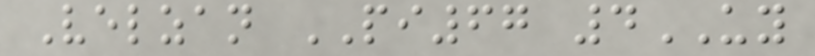Velzan PI67 4UY
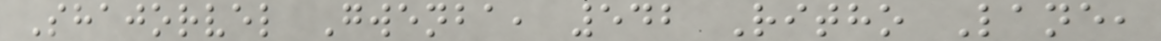Shajorvel Gwenba, 542 Ritho Lane,
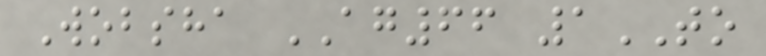Wobsha AG66 1TO
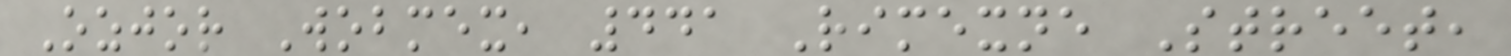Ozjor Wobmex, 441 Rimexne Street,
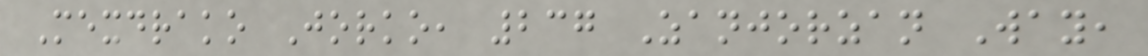Mexdrako Jorko, 237 Zanjorzan Way,
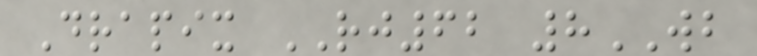Drapix RJ62 8WB
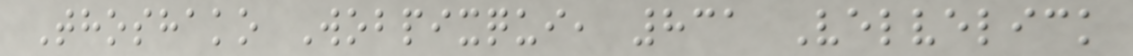Thoshako Wobpixqui, 831 Velvelick
